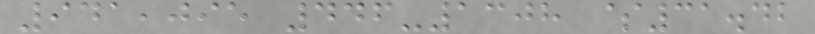941,095 446-1308 $31.42
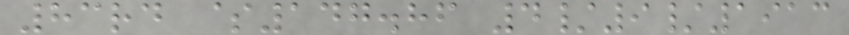83rd $147.86 4/9/1913
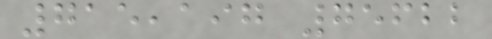715,197 75622
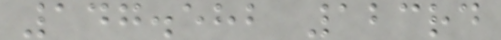147.582 123rd
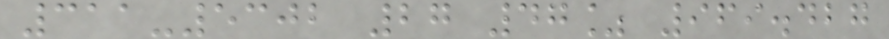311-5302 27 47% 969.427
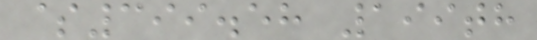$399.58 199th
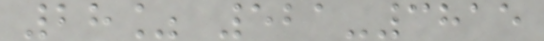28% 521-3815
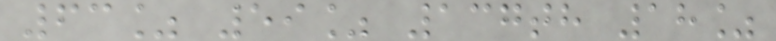63% 59% 137th 18%
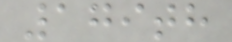179th
